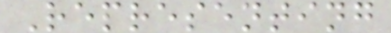Representing
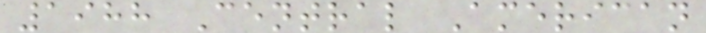1988 Central American
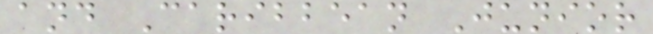and Caribbean Junior
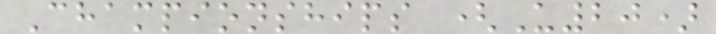Championships (U20)
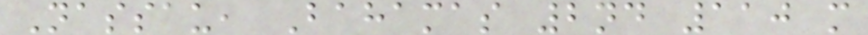Nassau, Bahamas 2nd 110 m
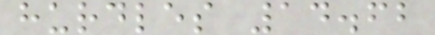hurdles 14.62
